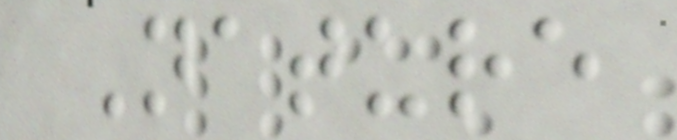Nature
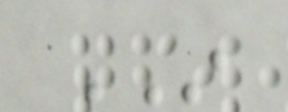IN
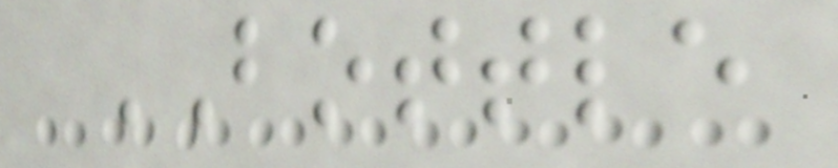BOTTLE
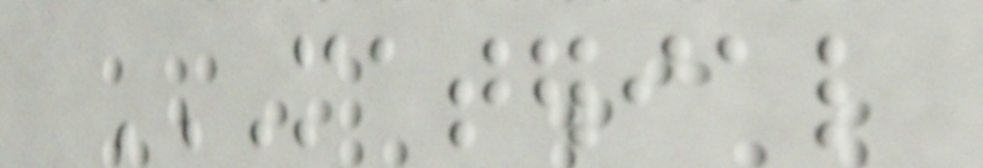MATERIAL
